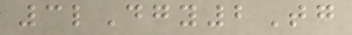3lDgy2Tg
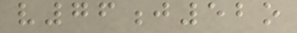v76j52o
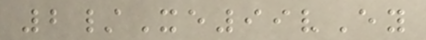2/Xe99vEy
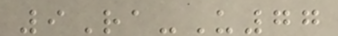9Ra-U77
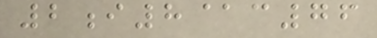2i8@c76
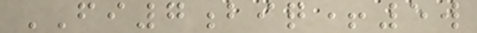FI7biq+5w
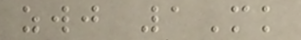zwj 1Mk
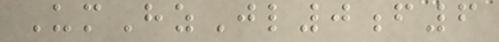UmHzJl0f6
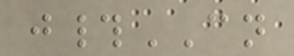j#CN
